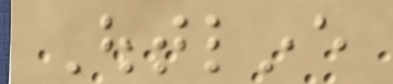Outline
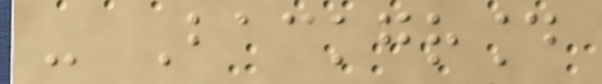- Background
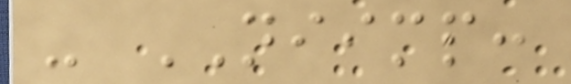- NIIMP:
